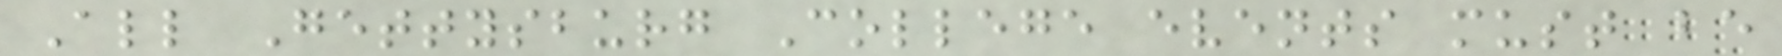All Gettysburg College events must be
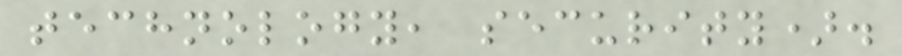technology, security).
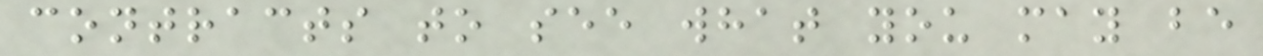contracts to see what you may be
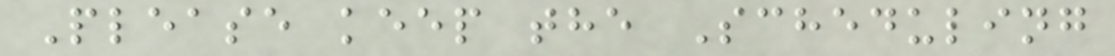Please keep the Scheduling
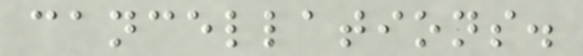cancellations.
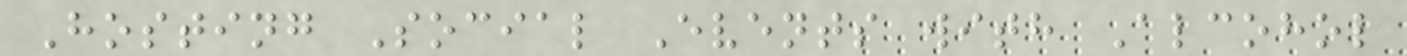Hosting Social Events with Alcohol
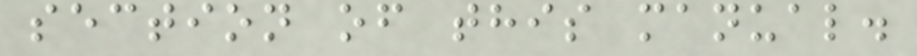section of this manual.
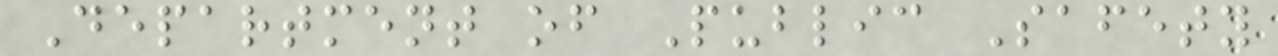Department of Public Safety
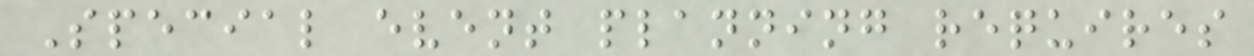Special event planning requires
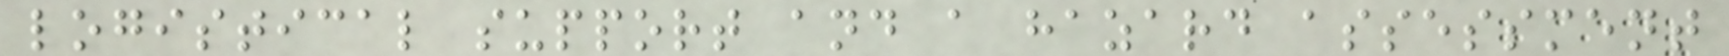logistical support and a hazard assessment
